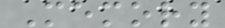Memory
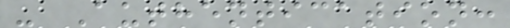- Authentication:
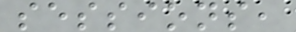sessions,
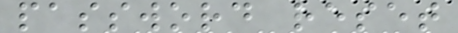password reset
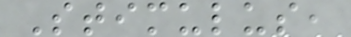Stimulus,
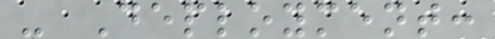- Deployment:
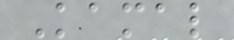Kamal
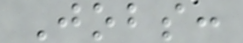Jobs:
